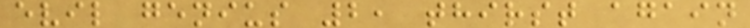evil genius 2, thirst again
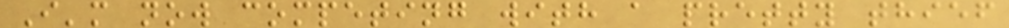I'm now competing with a pretty thief
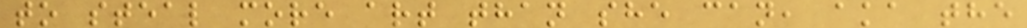to steal more art than she can, aka the
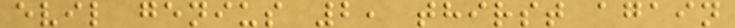evil genius 2, thirst again
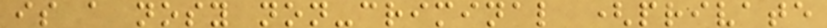is a nosy non-criminal (private
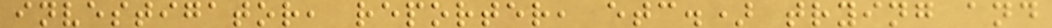investigator, reporter, etc.) trying and
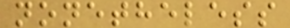nonetheless
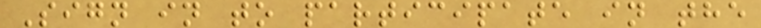Sign in to participate in the
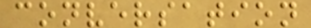conversation
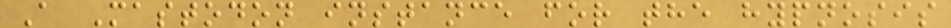A Mastodon instance for the hypnosis
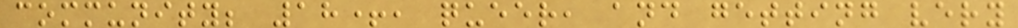community; 18+, queer, and getting very
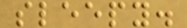sleepy.
